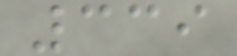339
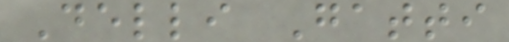Delli Gatti
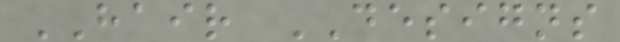HAIR DESIGNS
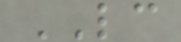LC
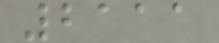2111
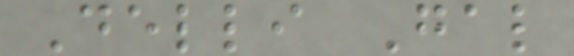Delli Gal
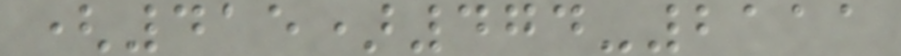(415)474-2111
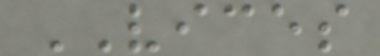VICES
